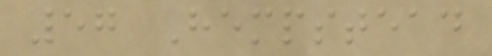57 Hempstead
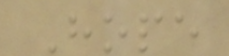Hope
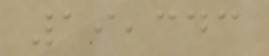19,343
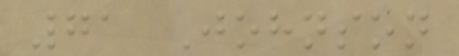71 Johnson
